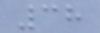38
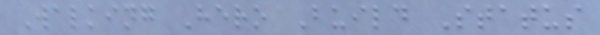Walking Hero Build Status
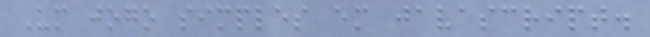Um jogo simples em javascript.
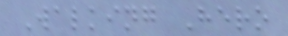Walking Hero
